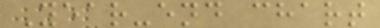Year-end chart
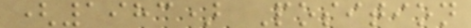(1983) Position
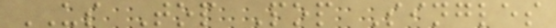US Top Pop Singles
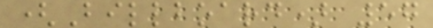(Billboard) 57
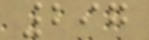297
